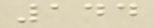144
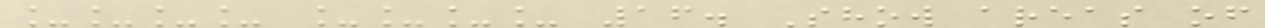____ ____ 16. Show areas of
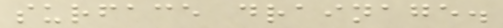surface drainage.
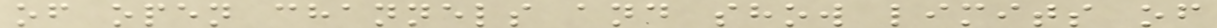of open channels and show limits of
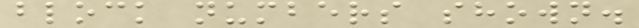block numbers shown.
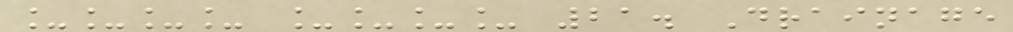____ ____ 21. Drainage
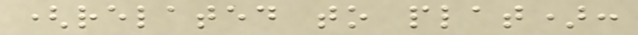(related to plat):
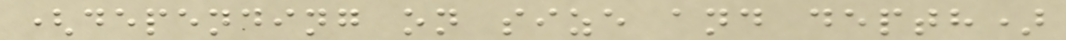(depending on size and depth)
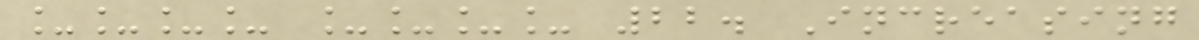____ ____ 22. Increasing
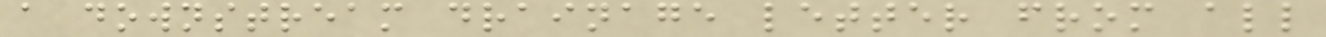a downstream drainage letter from all
